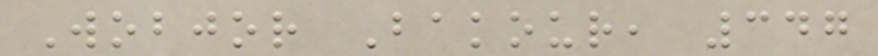Wobjor Bakour, 347
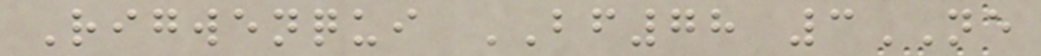Rigwenqui BF78 3NE
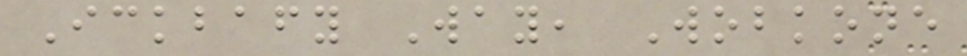Ickbafy Way, Wobkone
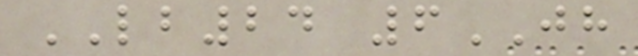LB24 6JH
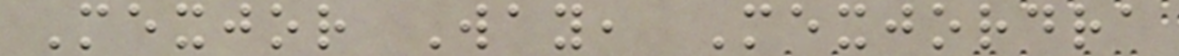Mexjor Way, Mexjordra
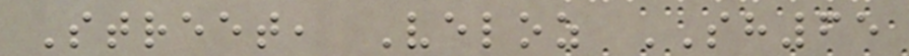Street, Veloz SH65
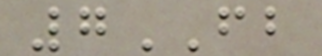7FB
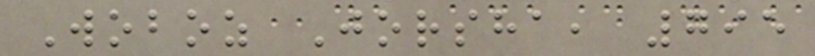Woboz Jorsha, 795
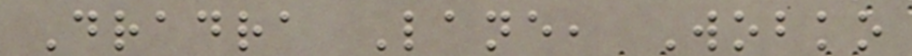Dradra Lane, Wobko
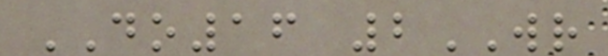DO16 2WR
